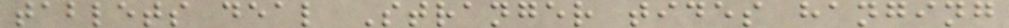tablets deal Stranger tides hanging
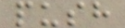push
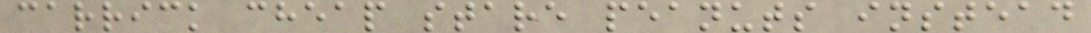carrick cheap stare peanuts instead
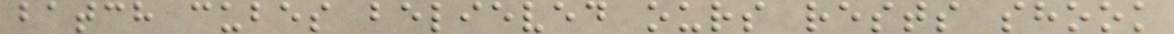batch cubes believed ours rests shook
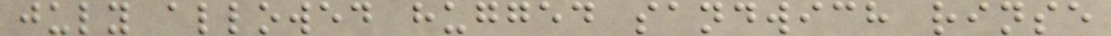july allowed hugged sandwich rinse
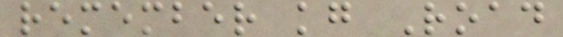remember kg Road
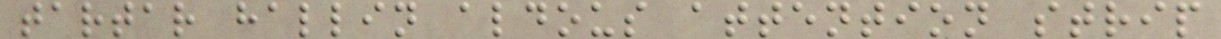tartar hallin aldous attention strip
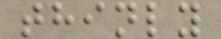thinly
